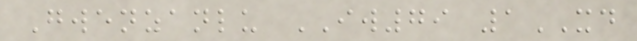Gwenzanlu IW79 1XD
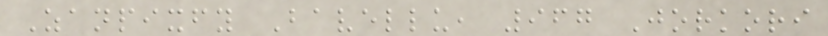Zanpixfy Bavellu, 967 Jorkori
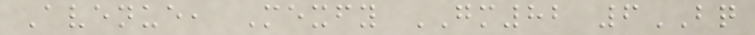Avenue, Mexfy GM82 6BQ
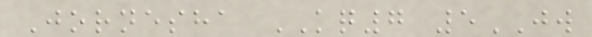Jornesha KQ7 5JW
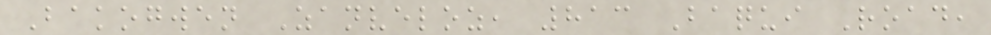Bakogwen Zanveloz, 813 Baqui Road,
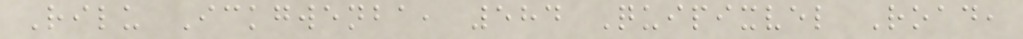Rilu Ickgwenba, 584 Quipixvel Road,
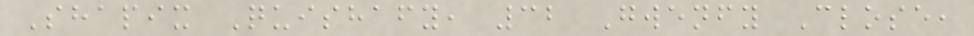Shapix Quishafy, 32 Gwenfy Close,
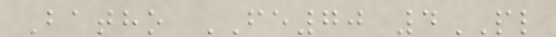Batho FE70 4PL
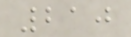210
